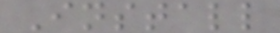Install
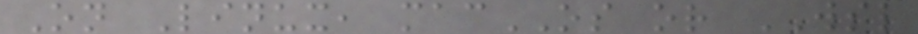On Linux, macOS or WSL
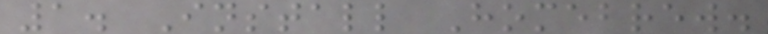1. Install Homebrew.
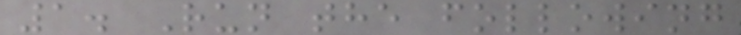1. Run the following
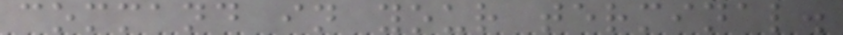command in your terminal.
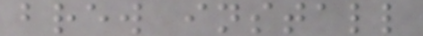brew install
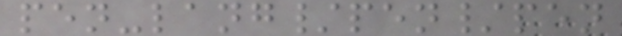pen-lang/pen/pen
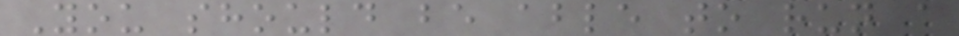You should be able to run a
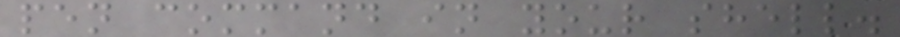pen command in your shell.
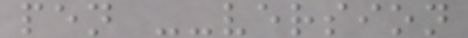pen --version
